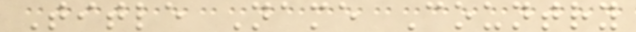Title Name Country
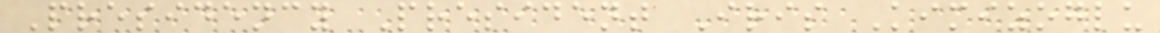Presidency President Iris Kimizoglu
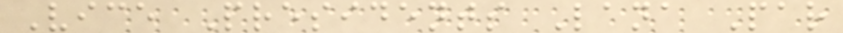Vice Presidents Lana Par
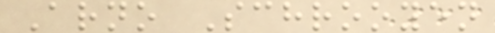Arno Schrooyen
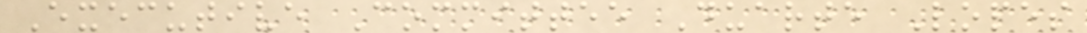Executive Committee Duarte Lopes
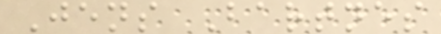Jens Bartnes
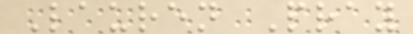Lauren Pray
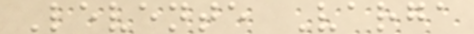Levente Varga
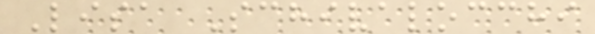Lisa Schivalocchi
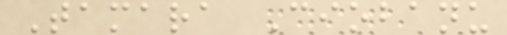Tamara Ciobanu
